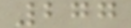277
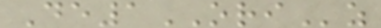De1ORIz
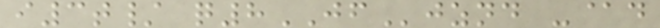i3t/ q8JFjznd -@d
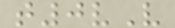t0vV
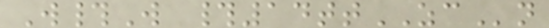W#W #14ttZCn
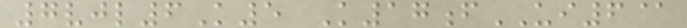7vjl6K5 K17fUI6@
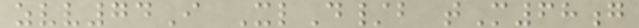zvv74I XlD/b tM68g
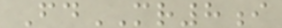FdMR8i
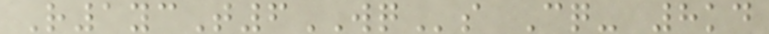R1ycT6WQs Cq- 8kd
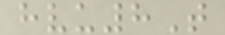hvu8T
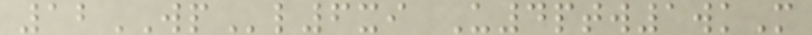12WPl6xi U4ptw1wkM
